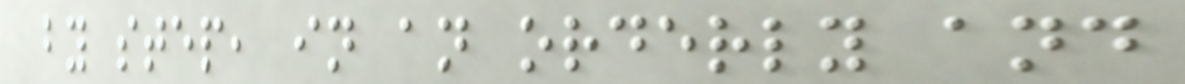by step, in an orderly and
